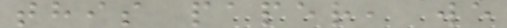this paper, we
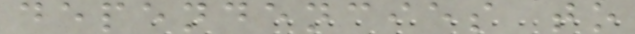dependencies to
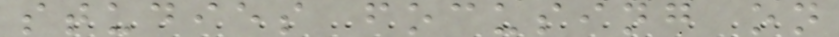studies focusing on
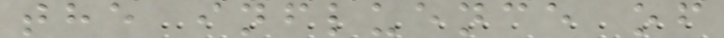the influence of
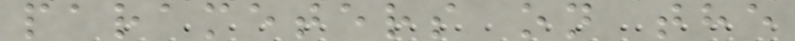parameters on the
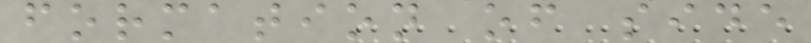formation of side
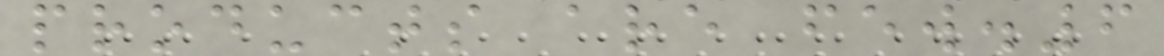products are few.6
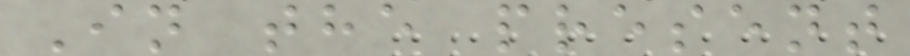In the present
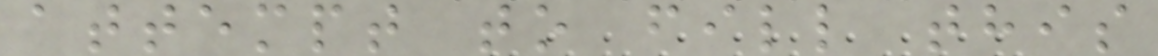attempt to fill this
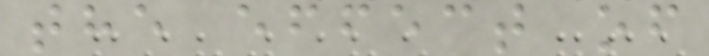the effect of
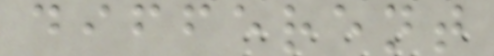different
